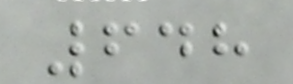648
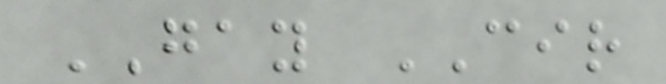GAY CIR
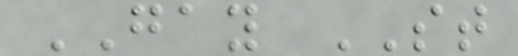GAY ST
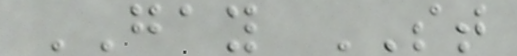GAY ST
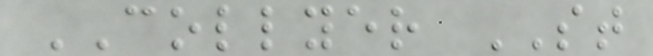COLLYER ST
